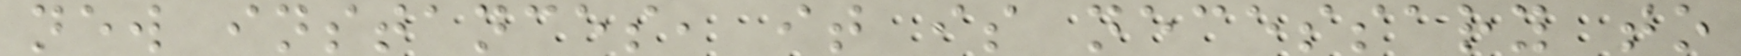new instances, it is necessary to
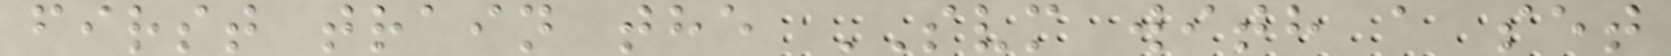first train the SVM with a set
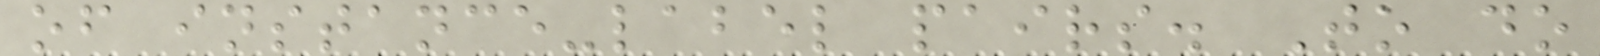of instance-label pairs. To do
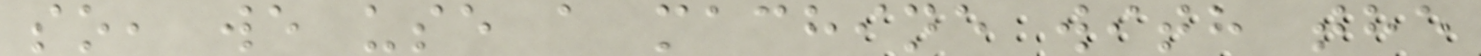so, we use a machine with the
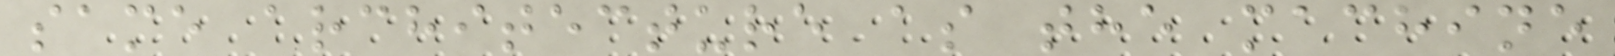same architecture as the machine
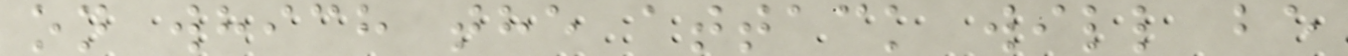on which the attack will be
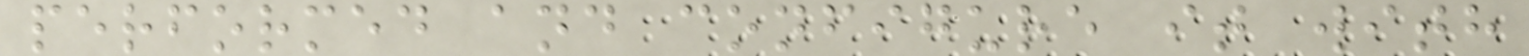performed and configure it with
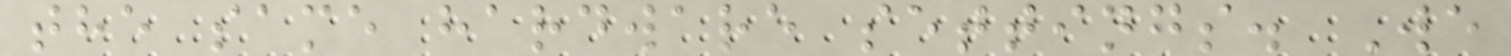the same hardware settings. We
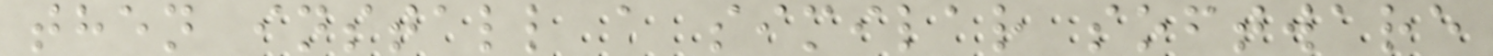then install a similar software
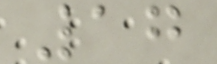17
